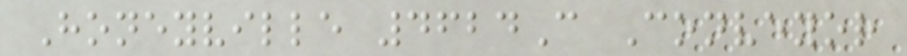Honeyville 4624C Conveyor
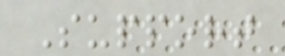Support
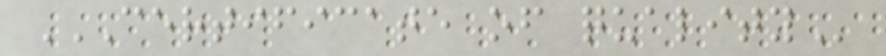CERTIFICATE OF QUALITY
